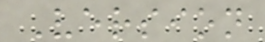Version
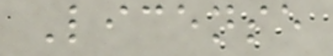License
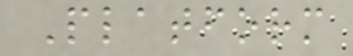Platform
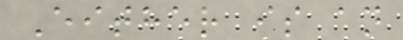Either is an
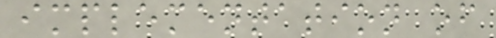implementation of
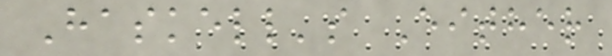Haskell's Either
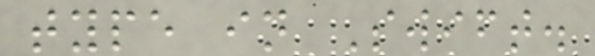type in Swift.
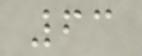63
